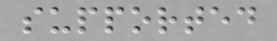supported
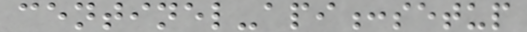centinel-api:setup
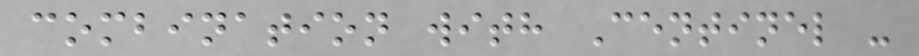combination with Centinel -
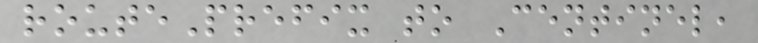routePrefix to Centinel,
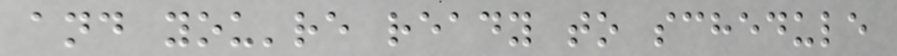and you're ready to schedule
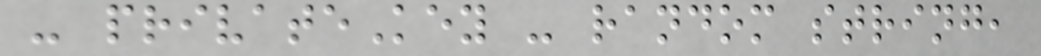- privateKey - random string,
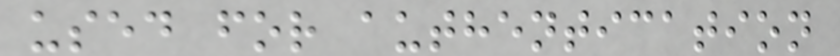used for authentication
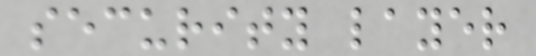security layer
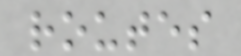routes
